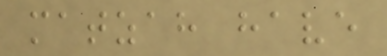matzah have
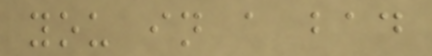you in a bad
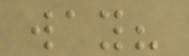way?
